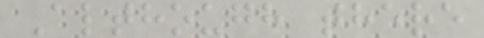Although there
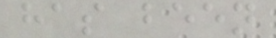has been
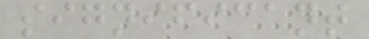significant
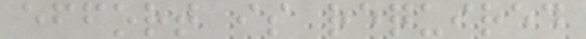effort is required
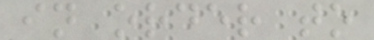in order to
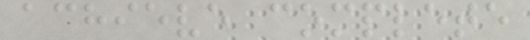achieve complete
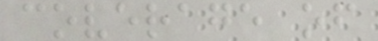coverage of
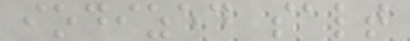iodized salt
